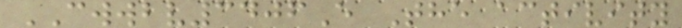CWWBV3406E The activity
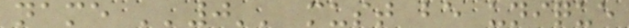name ''0'' must be unique
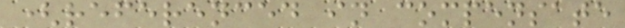(referenced in compensate
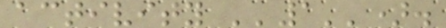activity ''1'').
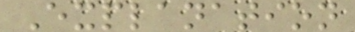Explanation
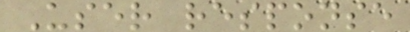User response
